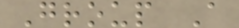Group A
